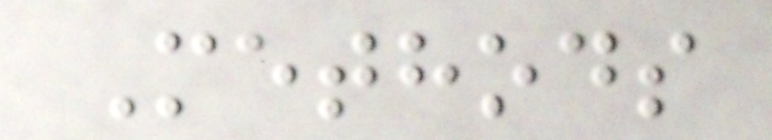Methods
